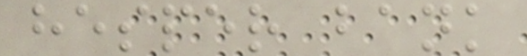hesper bank
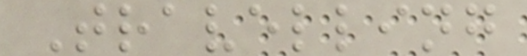Travelling
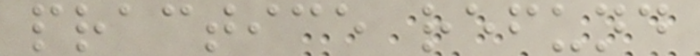practice refund
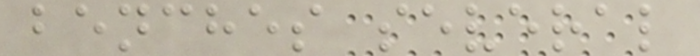benches several
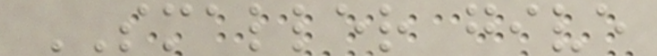SMALLER give
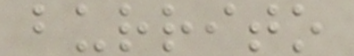burrito
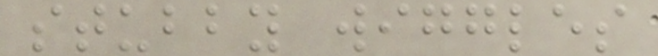stubby wiggles
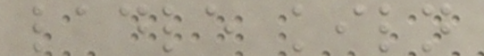ladle kiln
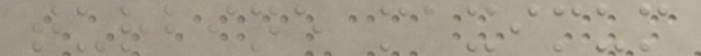turbine maximum
